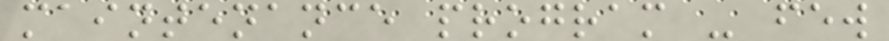maintenance program - few
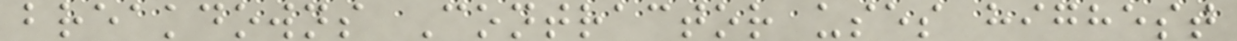breakdowns Contractor uses highest
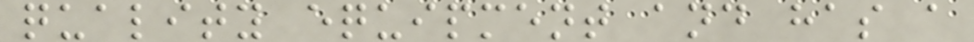quality equipment and has a
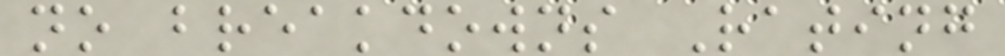no breakdowns Rating
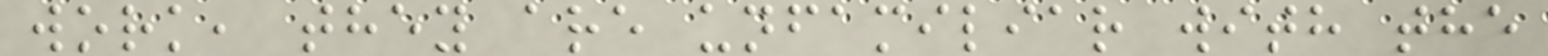work, they are unfamiliar with the
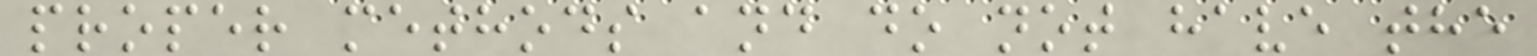proper methods and do not have the
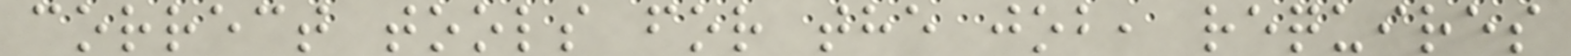correct tools for the job, requires
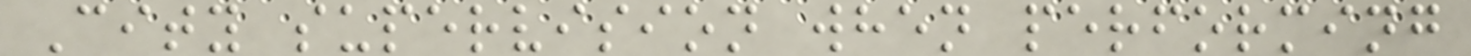City supervision when performing
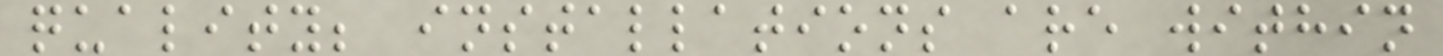quality; installations are within
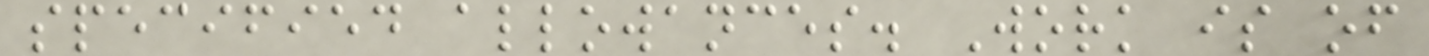specified allowances. Work is of
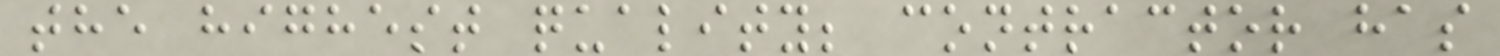the highest quality; contractor has
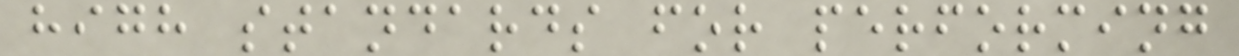high standards for performing
